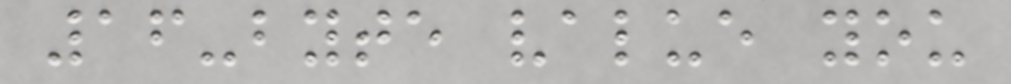16-byte value you
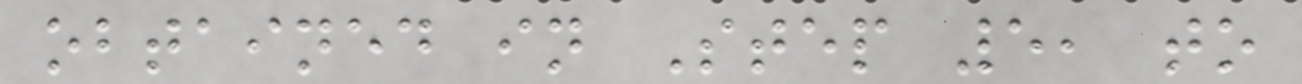obtained in Step 5, to
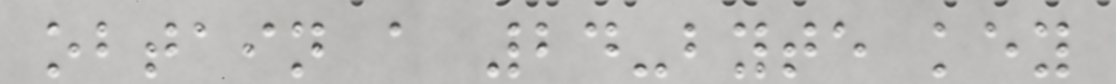obtain a 24-byte key
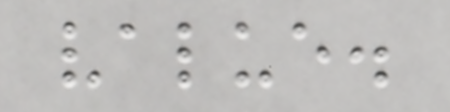value.
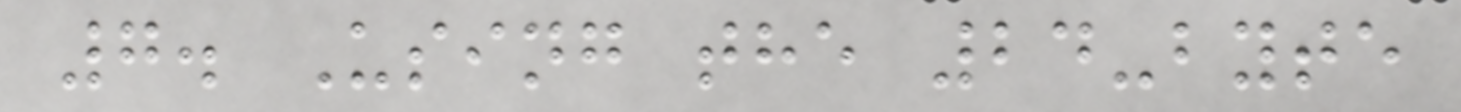7. Using the 24-byte
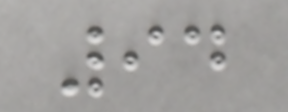94
